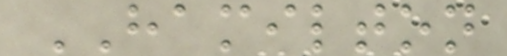HAMILTON
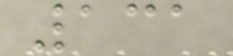131
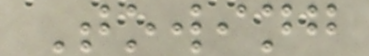Towing
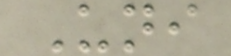Uni
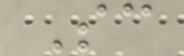Sc
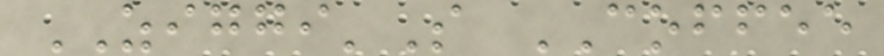ZIGGI'S COFFEE
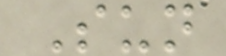Sun
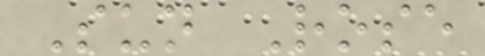Sun Rose
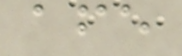afe
